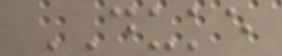DUKE
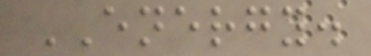ENERGY.
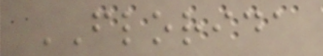FLORIDA
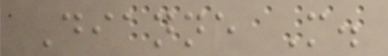Dianne M.
